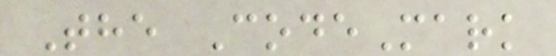The CodeMark
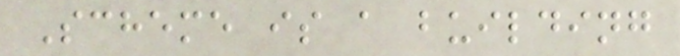Scheme is a building
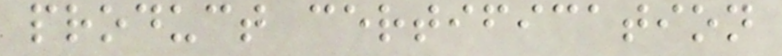product certification
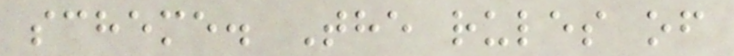scheme. The rules of
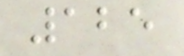125
